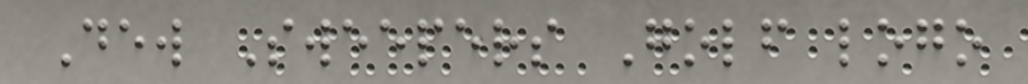Dew Sweepers Golf logo
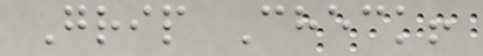Grip Check!
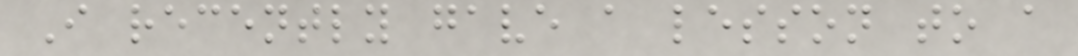I recently gave a lesson to a
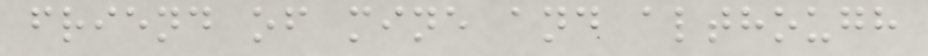friend of mine and although
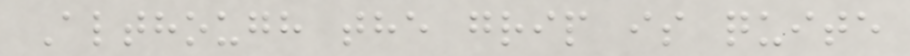Although the grip is quite
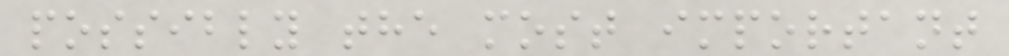possibly the most important
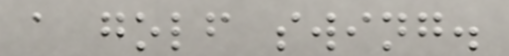a golf swing.
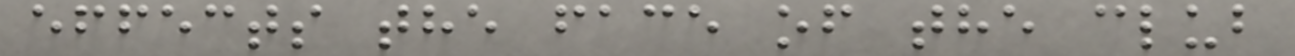effects the face of the club
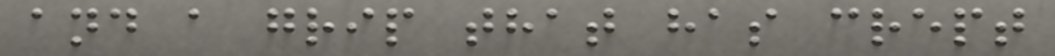and a grip that has crept
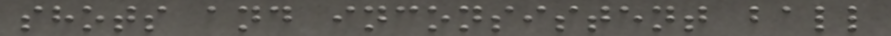shots and inconsistent ball
